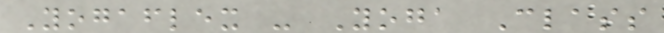Yogaflex - Yoga Class
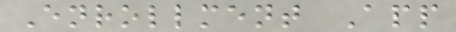Enrollment App
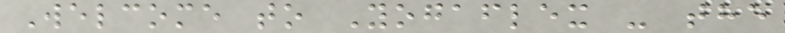Welcome to Yogaflex - the
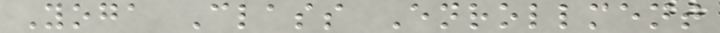Yoga Class Enrollment
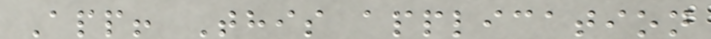App! This application
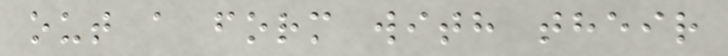out a form with their
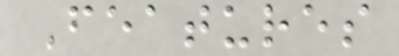Features
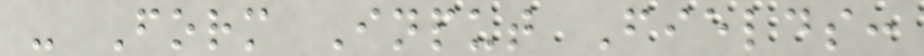- Form Input Fields:
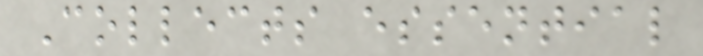Collects essential
